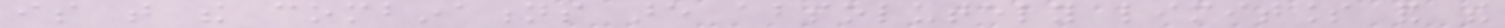is that the combinations are absolutely limitless and the
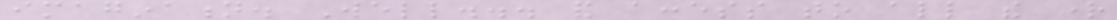imagination. Well... and access to all the right
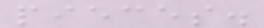pieces.
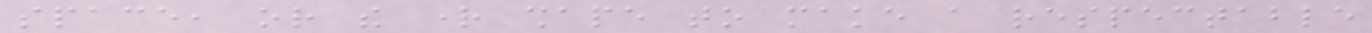space, or the right shape to make a respectable
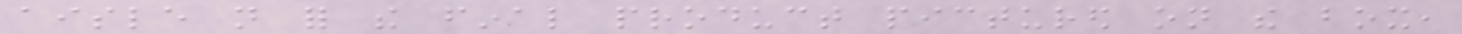aisle not for the final product pictured on the box,
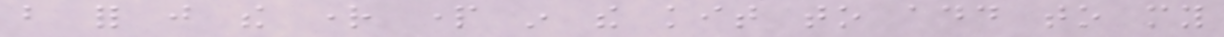but for just the right part in the kit to add to my
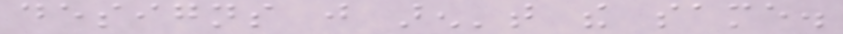designs just aren't the same.
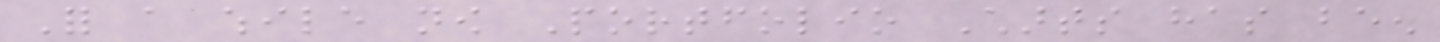For a while now Portfolio Charts has been
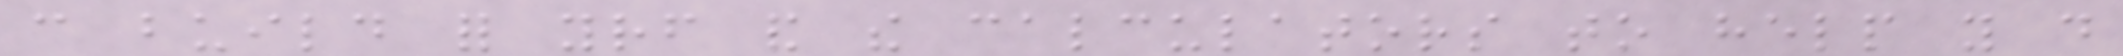can build for yourself and the calculators to help you do
